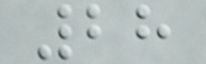28
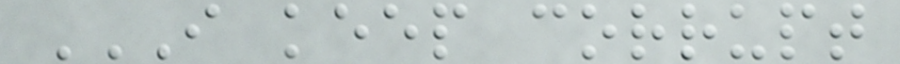I KEEP CORRUPT
